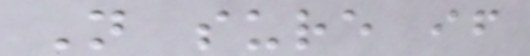Not sure if
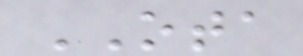OTA
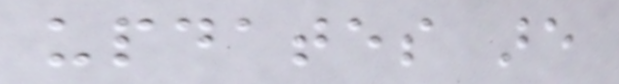updates are
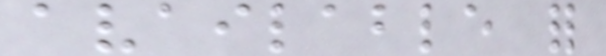available for
